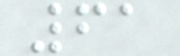61
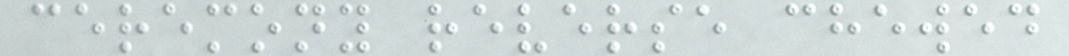ceremony reverse chewed
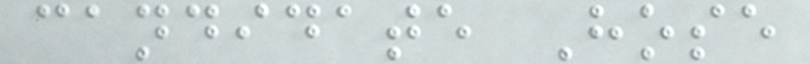candidate Hose
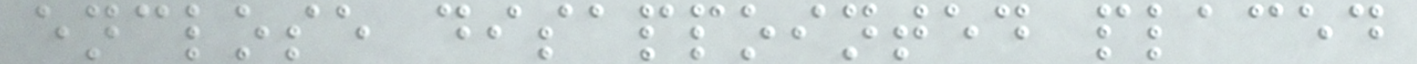enclose disappointed placed
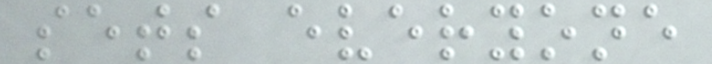sets everyone
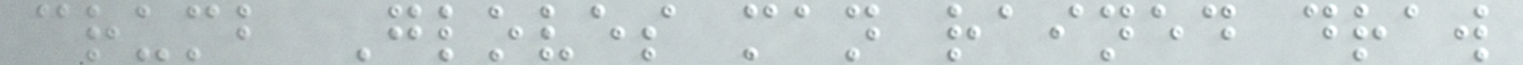crumb Gloves man rained draw
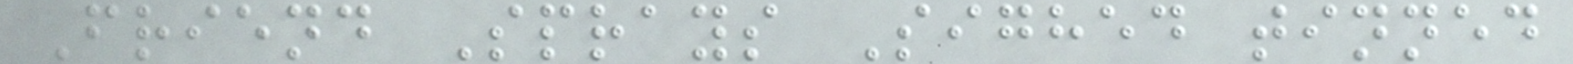Friend Sprays Sighed tinned
